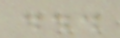...
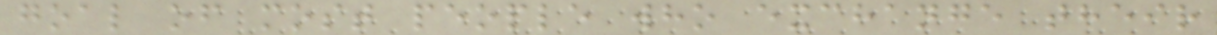goal of most people who exchange their
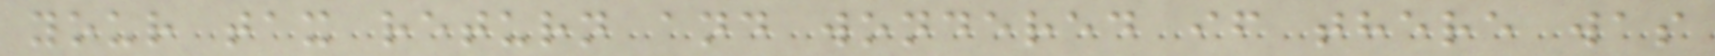your tax return and wondered if there was
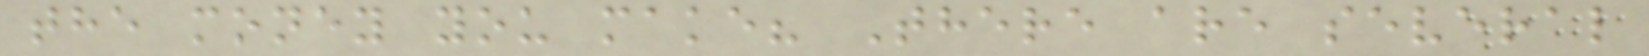the money you make? There are several
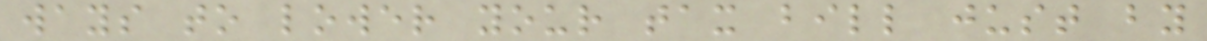ways to lower your tax bill just by
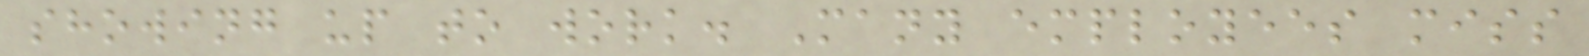showing up to work. Many employees miss
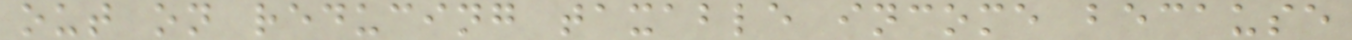out on reducing taxable income because
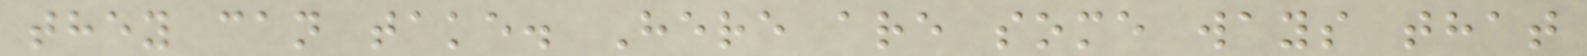they can take. Here are some ways that
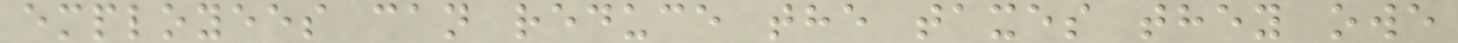employees can reduce the taxes they owe
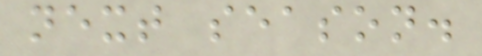next season.
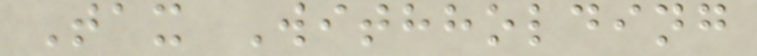Tax Withholding
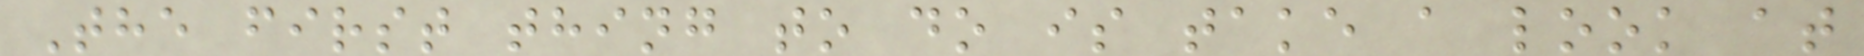The first thing to do is take a look at
